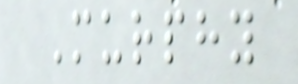Murphy
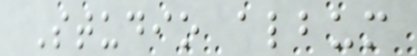Studio album
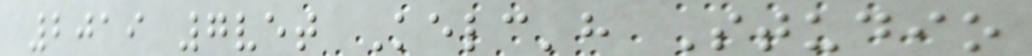2019 7vet Kelc'h Studio
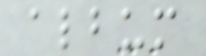album
